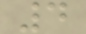4
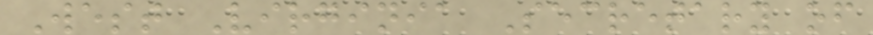West Virginia Secretary of
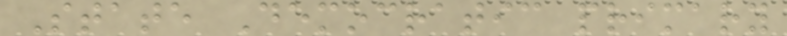State Democratic primary
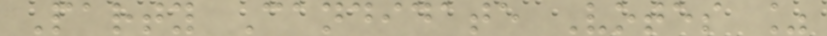Party Candidate Votes %
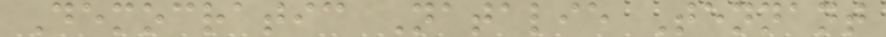Democratic Natalie Tennant
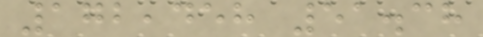172,458 51.38
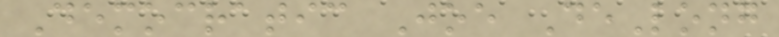Democratic Joe DeLong
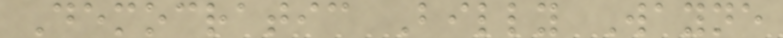Democratic Billy Wayne
